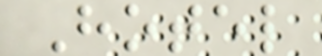Hotel
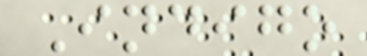Indigo
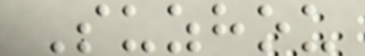Suzhou
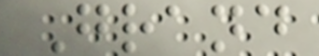Grand
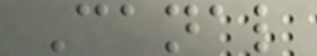Canal
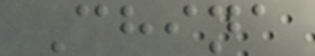China
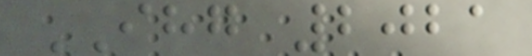IHG 2021
